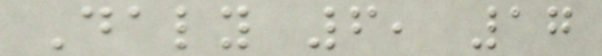Daly 6, 17
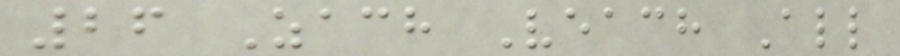26 Zach Veach All
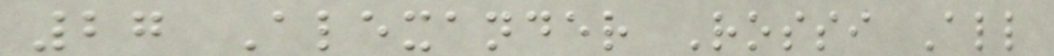27 Alexander Rossi All
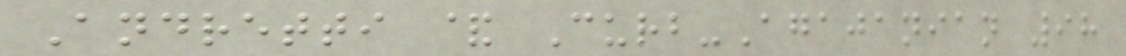Andretti & Curb-Agajanian 98
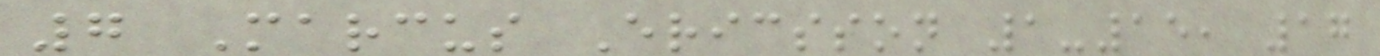7 Marcus Ericsson 1-15, 17
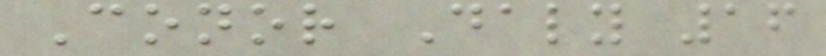Conor Daly 16
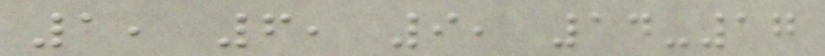1, 6, 9, 14-17
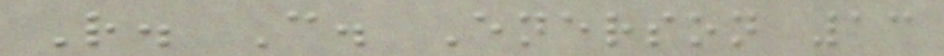R. C. Enerson 13
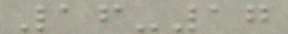16-17
